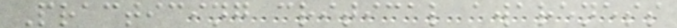Practicing critical awareness
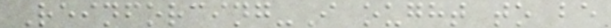Reinforcing-I ought to be
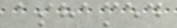ashamed
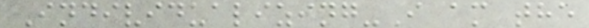Individualizing-I am the
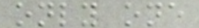only one
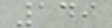149
